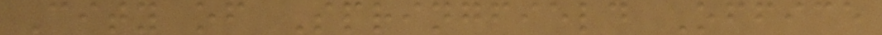City of Springfield Office
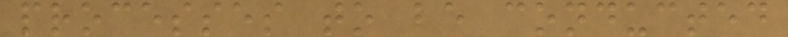processes to be conducted
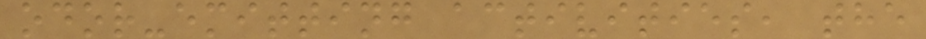odor-emitting activities, the
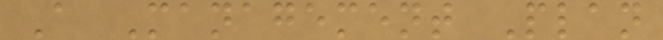A Management Plan
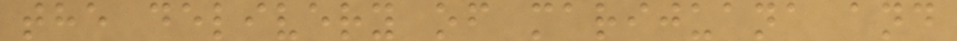the delivery of marijuana and
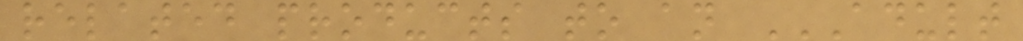related products to an ADULT
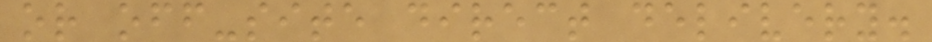or off-site direct delivery.
